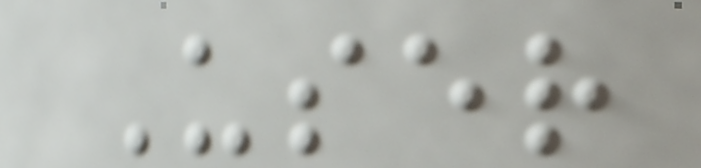User
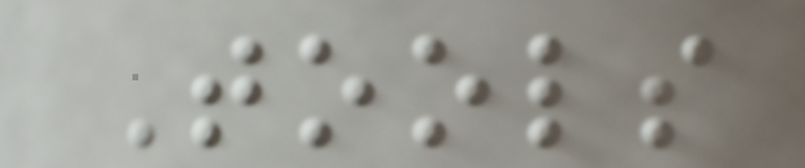Tools
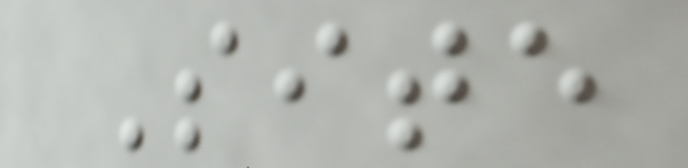Site
